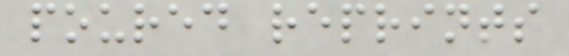poured reprints
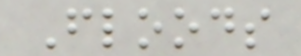Floods
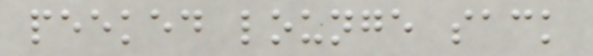peeked lounge sack
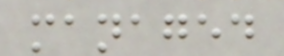managed
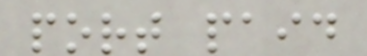port paid
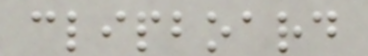clipboard
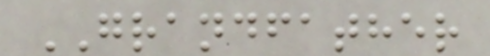GRANDFATHER
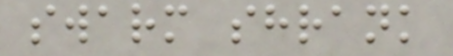swarm shrank
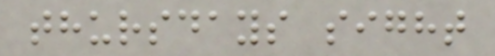thursdays sight
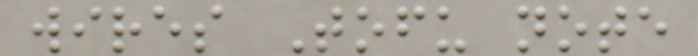wires Tofu note
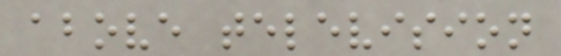above television
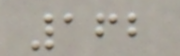162
